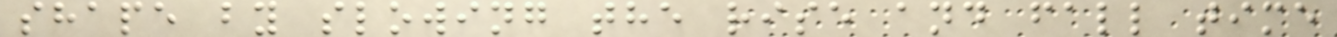shape by slowing the rise and fall time
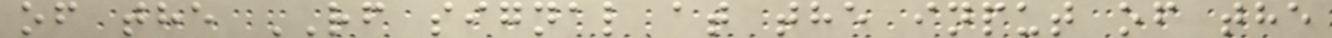of the RF signal at the input of the
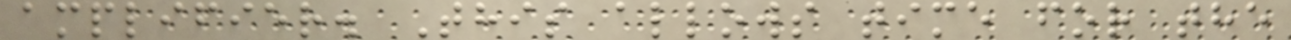amplifier. This allows time for the
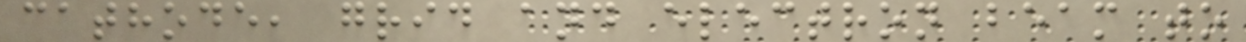cathode, grid and electron beam to
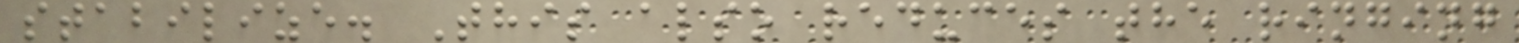stabilize. This also reduces the ringing
